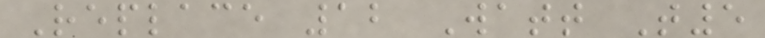Replace 12 Watt T5
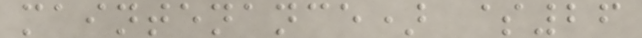maintenance) $26
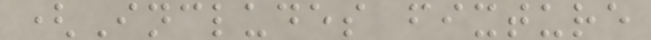(Includes fixture
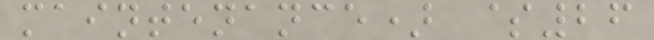maintenance) $26
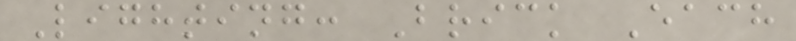Lighting: Brick Each
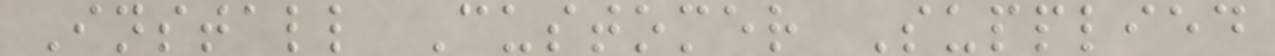Install Customer Supplied
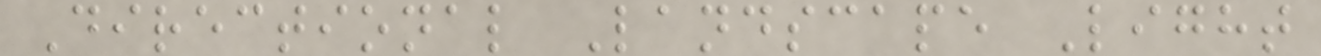Directional Landscape Light
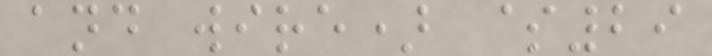and wire) $29
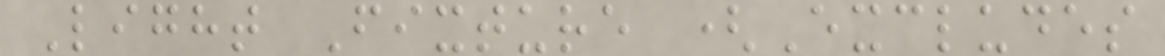Light Fixture (Excludes
